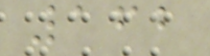162
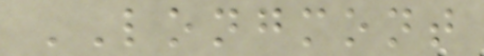LONGMONT
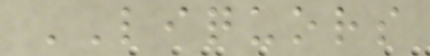LIQUORS
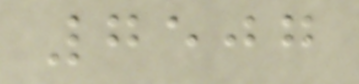7507
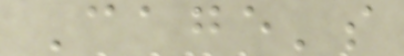Cage's
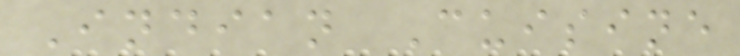Indian Cuisine
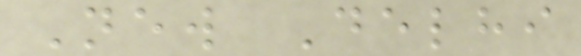New Delhi
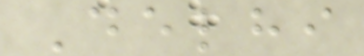Delhi
